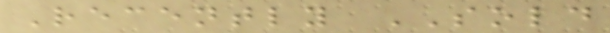Recently SOLD
